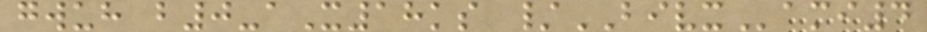gwuh b0-aX18ks /BIVXami4
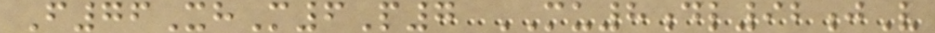F76XhM6P7 MU8dl92jV
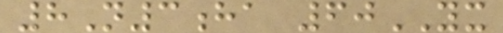8N3ha 60YX
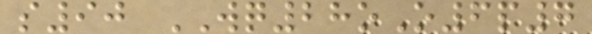s90 WQ28oO6p7
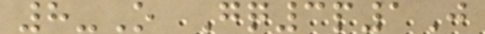8-O Gq3p1J
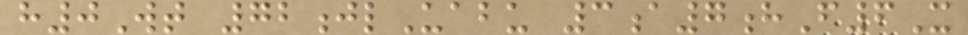h0Wt 72jlUabu 3a7hF6X
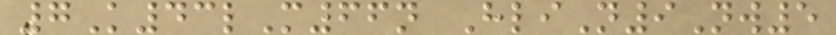7K43lM66n HliN9Nw5
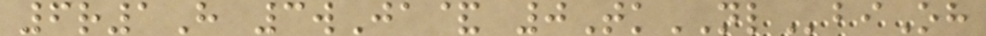6r1H 3wJa& 0TkNLbiOh
